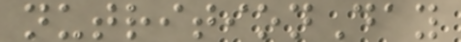nutritionDay
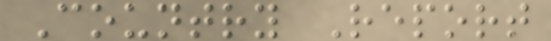Country Report
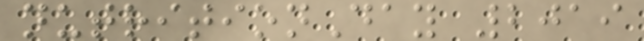nutritionDay 2019
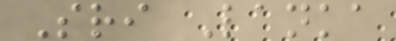Sri Lanka
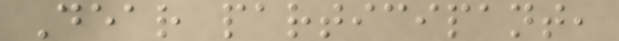Dear participant,
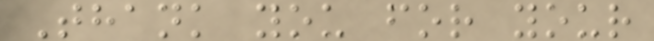Thank you for your
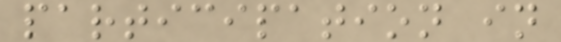participation in
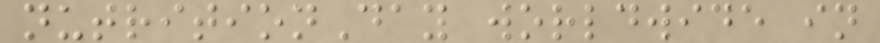nutritionDay worldwide in
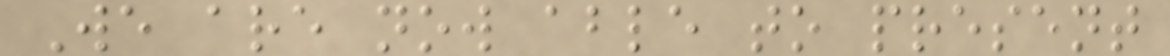We are now able to present
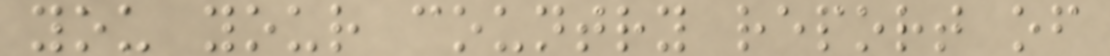you your country report of
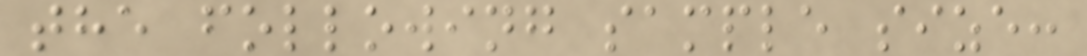the following sample size:
